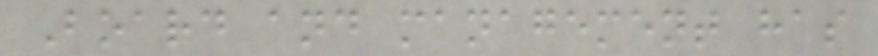Board and management has
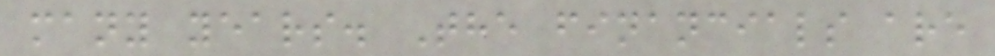many years. The financials are
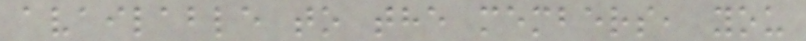available to the members, you
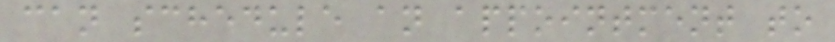can schedule an appointment to
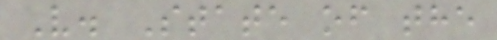V. State of the
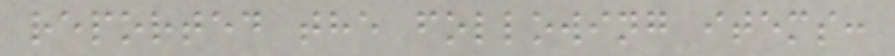reported the following items:
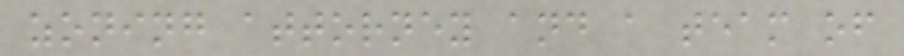zoning attorney and a team of
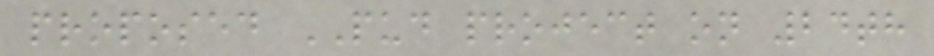proposed PUD project on 24th
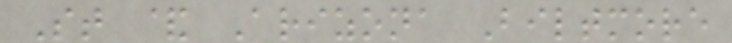St & Arizona Biltmore
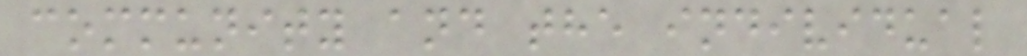community and the individual
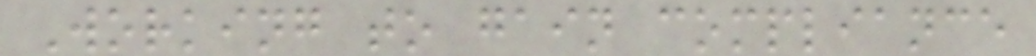Working to gain compliance
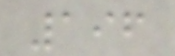196
